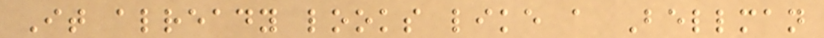It already looks like a Bellman
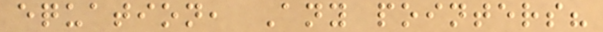equation, Any pointers?
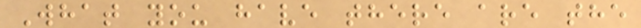What you have there are the
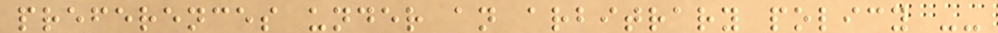preferences under an arbitrary policy --
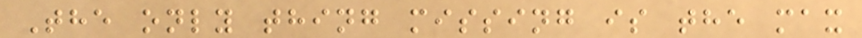The only thing missing is the max
